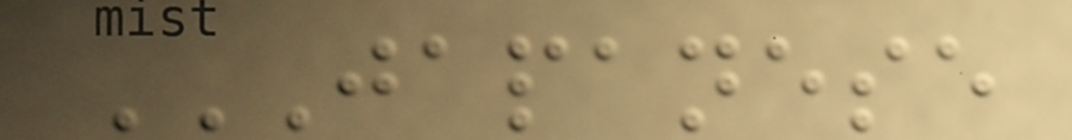JAPANESE
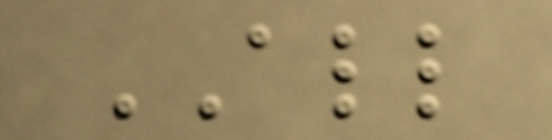ALL
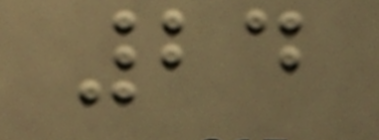24
